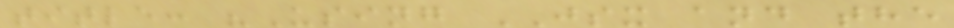title: "Using JSX and the
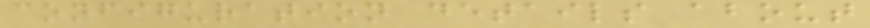configuration details about
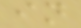in
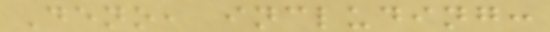Deno, including:
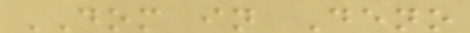DOM in Deno
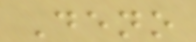Deno
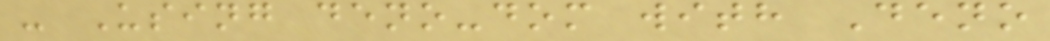- Using deno-dom with Deno
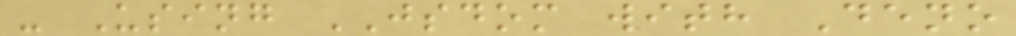- Using JSDOM with Deno
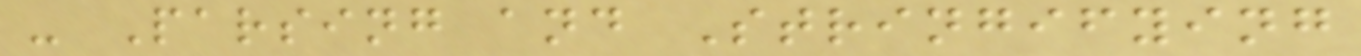- Parsing and Stringifying
